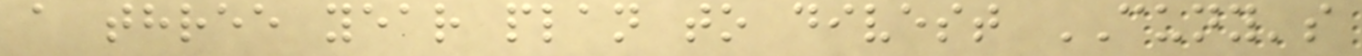a three year plan to divest CUNY's
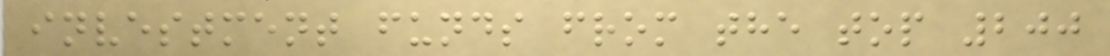investment funds from the top 200
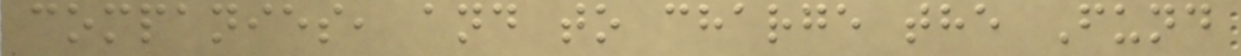companies, and to charge the Fund
